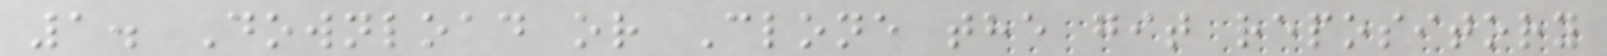1. Download or Clone the git repository
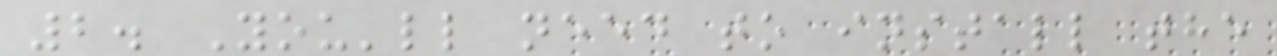2. You'll need to install the
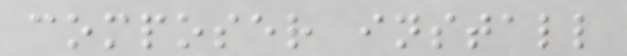composer install
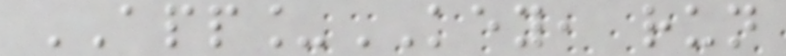APP_KEY, run
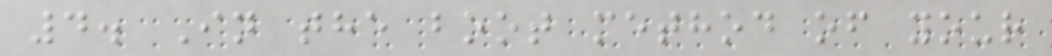4. In the boot method of your
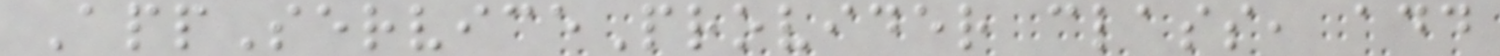AppServiceProvider class, add
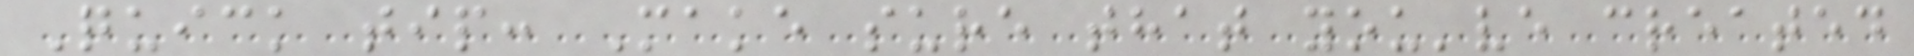Quick tip: Make sure that you've created
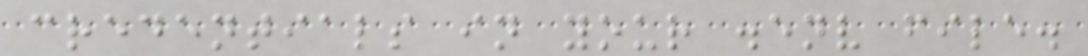credentials in your .env file.
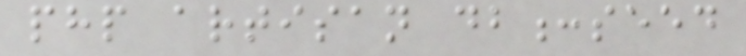php artisan db:seed
